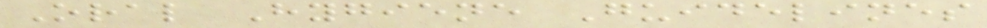Oral Hygiene Guidelines
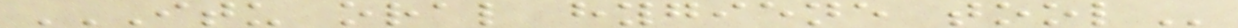ITU ORAL HYGIENE TOOL
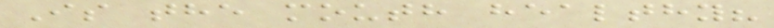Is the mouth healthy?
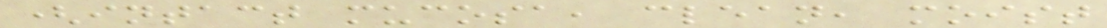(intact mucosa, clean, moist
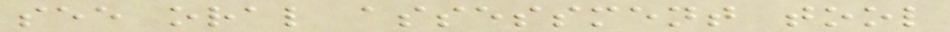see oral assessment tool
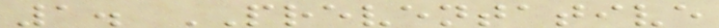1. PREVENTATIVE
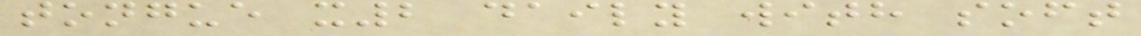tongue x2 daily with soft
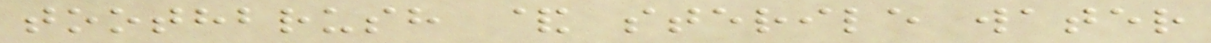toothbrush & sterile water
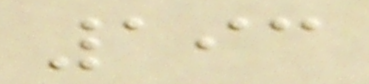193
